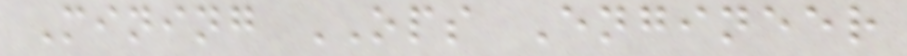Mining OPS Engineer
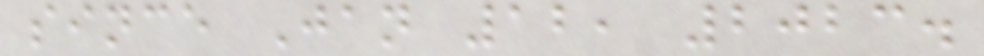since Jan 12, 2023.
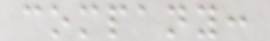company:
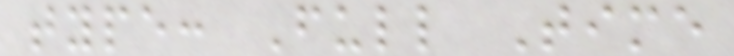type: Full Time
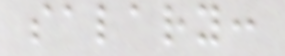salary:
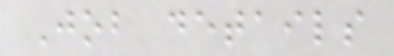Job details
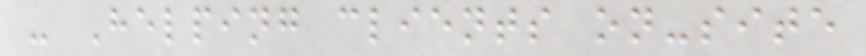- Helping clients on-site
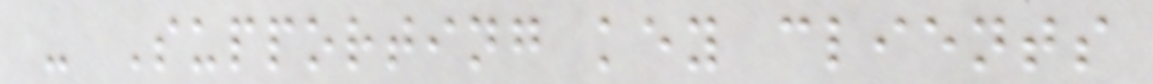- Supporting key clients
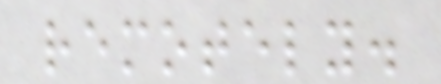remotely.
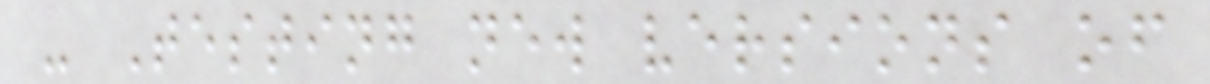- Testing new versions of
